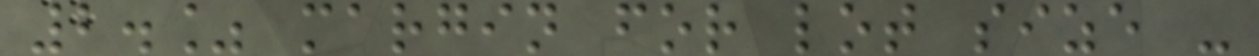2.% margin for lot size -
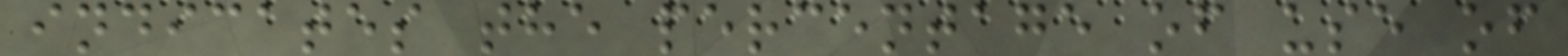indicates the percentage of use of
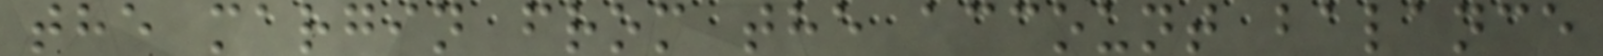the margin from the account balance
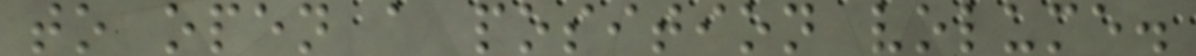to open a position volume.
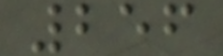256
